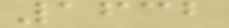1632
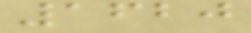1620
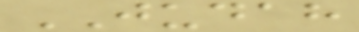JUDAH
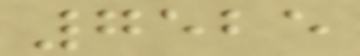7525
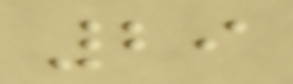29
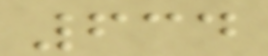634
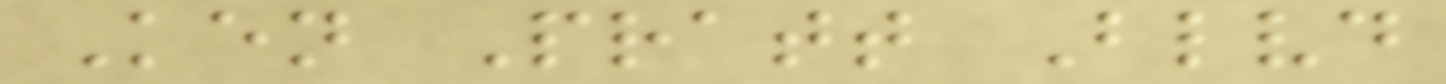Ken Pratt Blvd
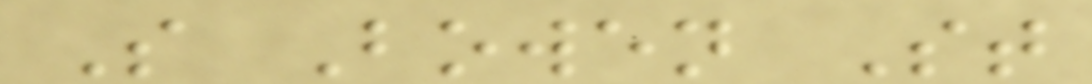S Bowen St
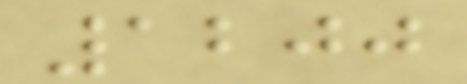1200
